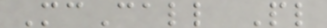McCall Pl
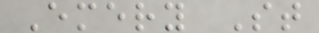Emery St
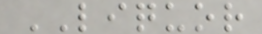LIQUOR
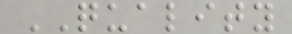QUALITY
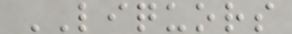LIQUORS
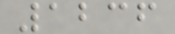1236
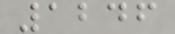1246
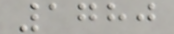1780
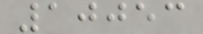10053
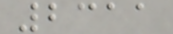2311
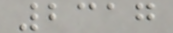2317
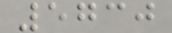5730
